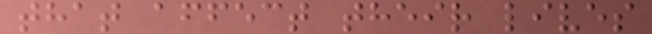that affect their lives
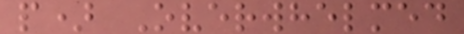p) Overwhelmed
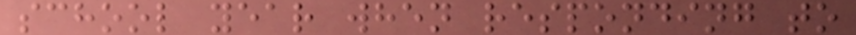school year when responding to
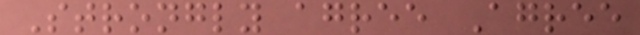Strongly agree Agree
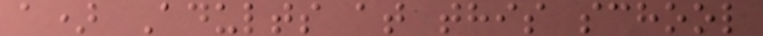a) Adults at this school
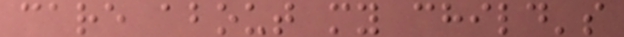care about my child's
